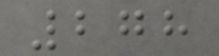278
